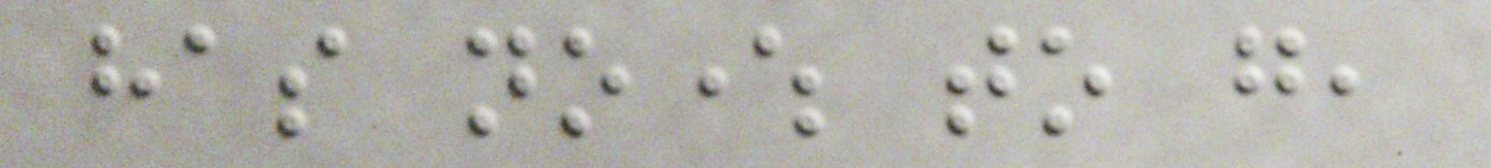has nowhere to go,
